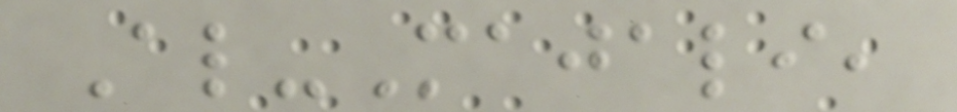Al-Majali,
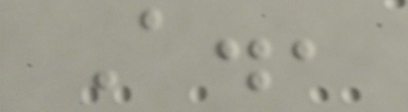A.,
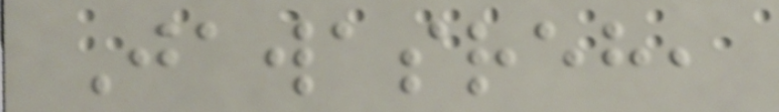Jawasreh,
